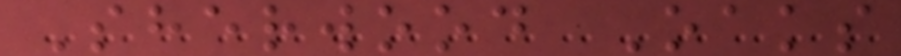Sherwood Oaks
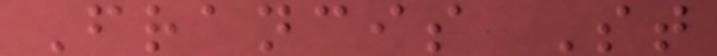Francis St
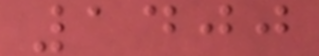1400
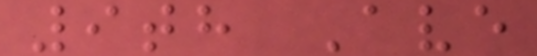9th Ave
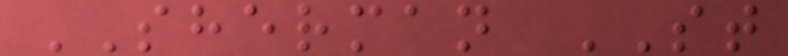SHERMAN ST
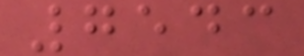7543
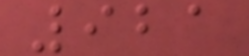921
